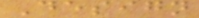Design
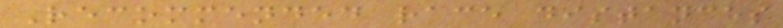Recommended race distances
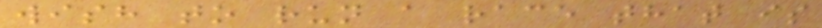wish to run a race that is
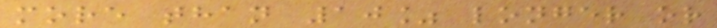more than 10% longer or
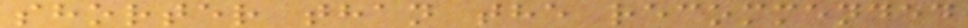shorter than the recommended
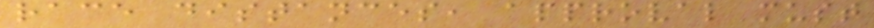race distances, approval must
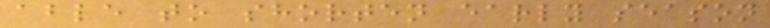able to shorten early season
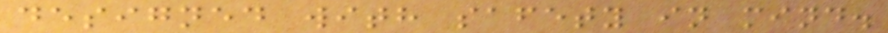designed with safety in mind.
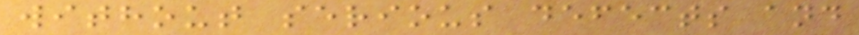without serious defects and
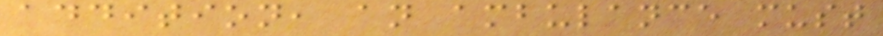addition, an ambulance must
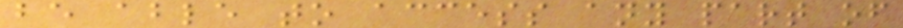be able to access any part of
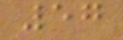57
